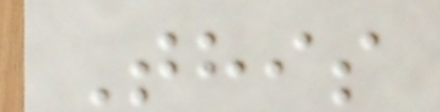This
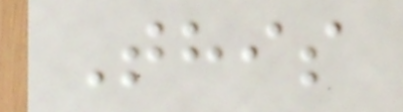This
